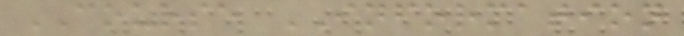COURSE INFORMATION
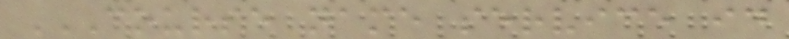COURSE NAME SERVICE ID
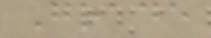Grade
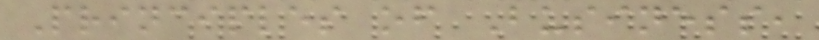Principles of Business,
